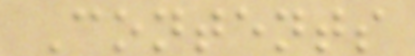Contents
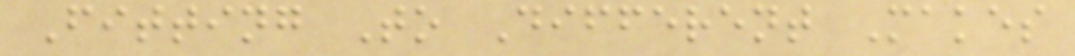Fitting To Different Makes
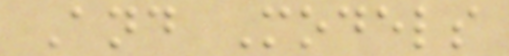And Models
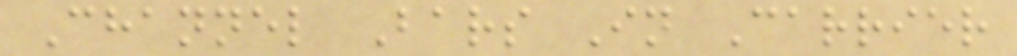Channel Bars In Carrier
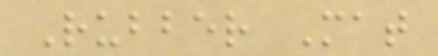Rubber Mat
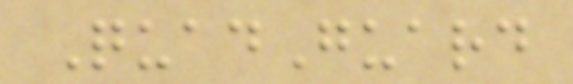QuadGuard
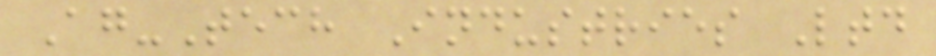Ag-Tech Industries Ltd
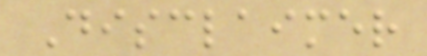Disclaimer
